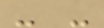- -
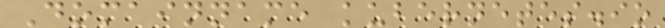Domainname kubernetes.io
